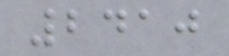2410
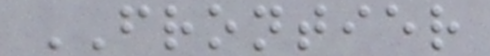FRONTIER
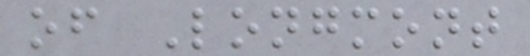of Longmont
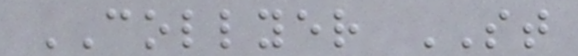COLLYER ST
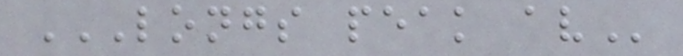LONGS PEAK AV
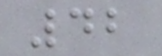42
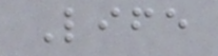Life
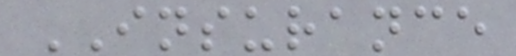INSURANCE
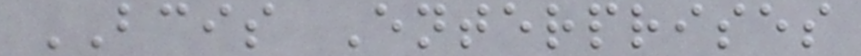BCIS Enterprises
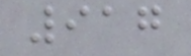917
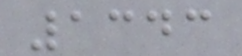1343
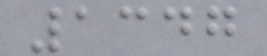1347
